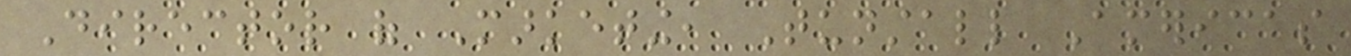Director of Marketing, Tunstall Americas
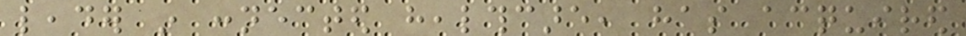leader in connected healthcare, has acquired
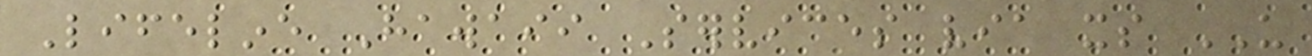Lifeline Hawaii Services via its US
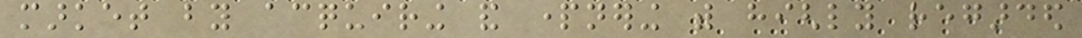market by acquiring and partnering with highly regarded
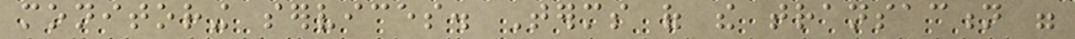monitoring services. Terms of the transaction were
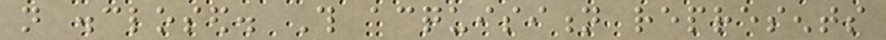not disclosed. This acquisition represents
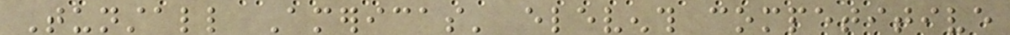Tunstall Americas' eleventh competitive
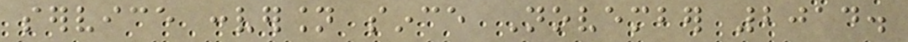service conversion since November 2014.
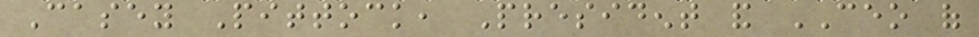Casey Pittock, President and CEO of
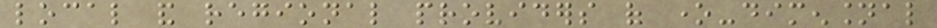local and regional providers of one-dimensional
